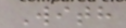With
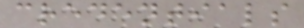credentials
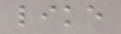like
